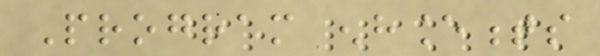Program enhancements
